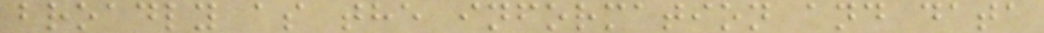broadly as the information and data
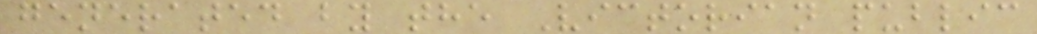generated by the Victorian public
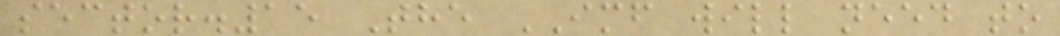sector.15 The IMF will need to
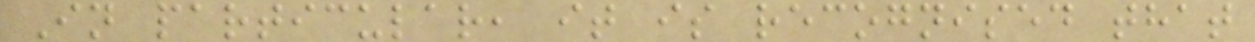In particular, it is recognised that
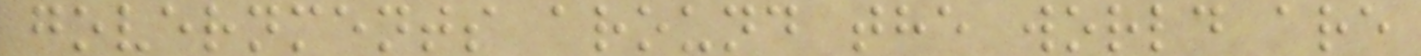governments around the world are
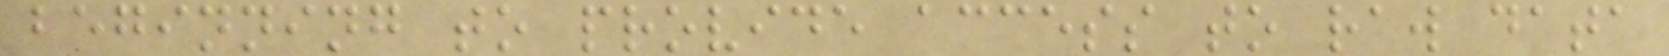beginning to provide access to raw data
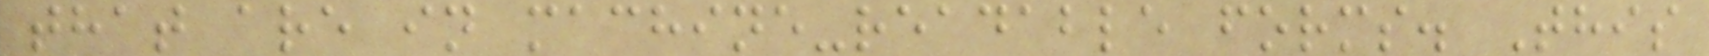that are in machine-readable forms. This
